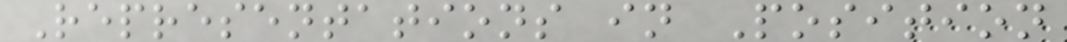Representations in Position
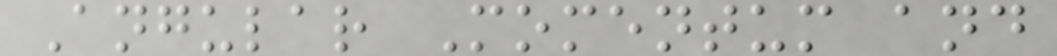Angular Momentum and
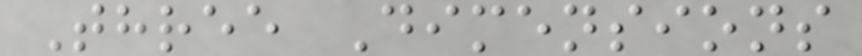Three Dimensions
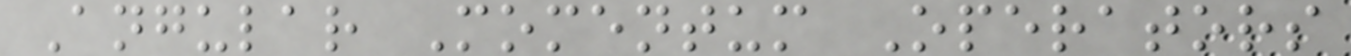Angular Momentum Operators
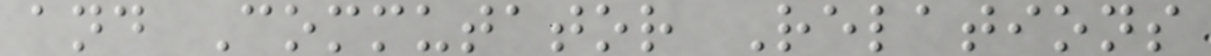and Commutator Relations
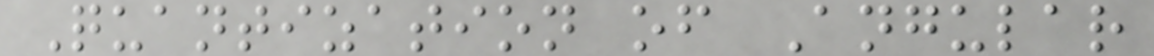Quantization of Angular
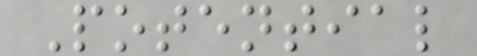Potential
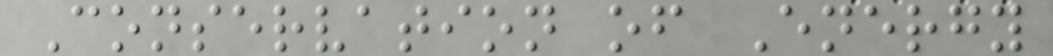Conservation of Energy
